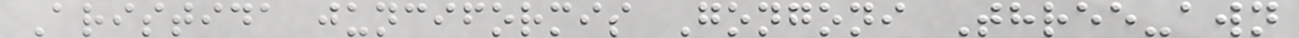Aristida junciformis Gongoni Three-awn
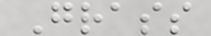Grass
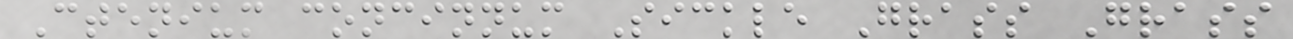Ctenium concinnum Sickle Grass Grass
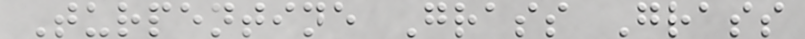Turpentine Grass Grass
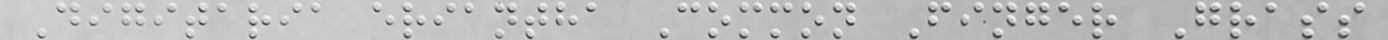Digitaria eriantha Common Finger Grass
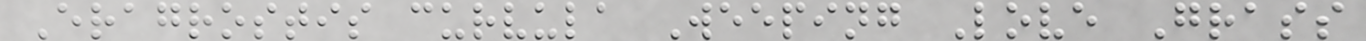Eragrostis curvula Weeping Love Grass
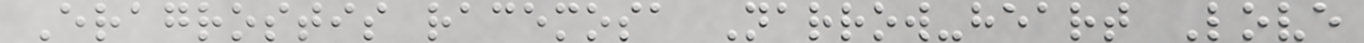Eragrostis racemosa Narrow-heart Love
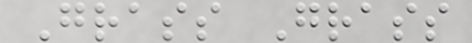Grass Grass
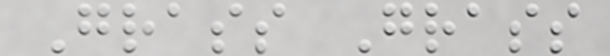Grass Grass
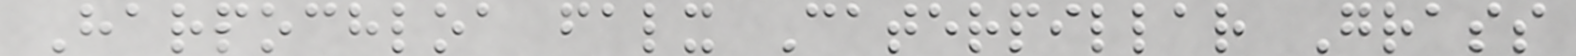Harpochloa falx Caterpillar Grass
